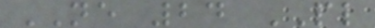NE 24 PL
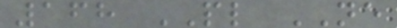168 PL NE
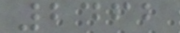2462
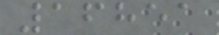16851
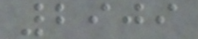2909
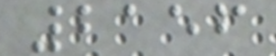2156
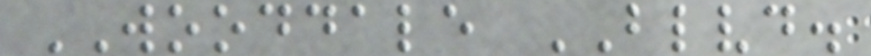WOODDALE BLVD.
